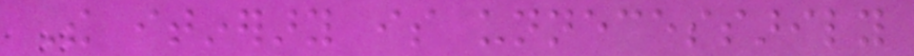The itinerary is unnecessarily
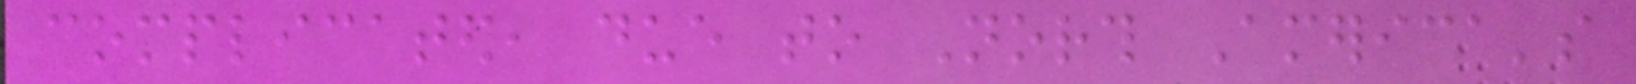complicated, due to North America's
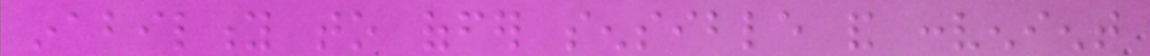inability to offer sensible and convenient
